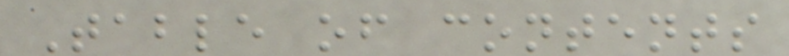Table of contents
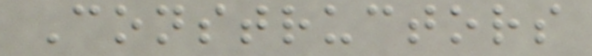Constructors
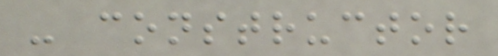- constructor
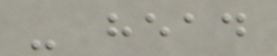- head
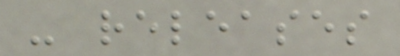- releases
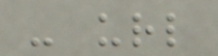- url
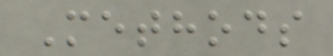Methods
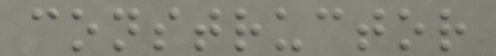constructor
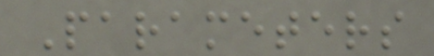Parameters
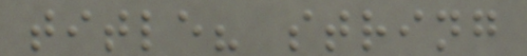title? string
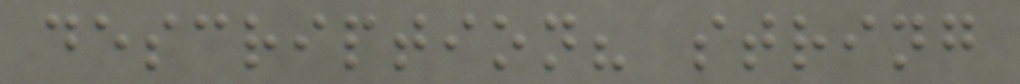description? string
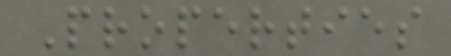Properties
